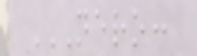NERO:
